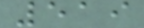519
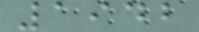1942
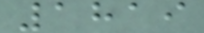1819
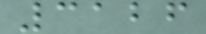3126
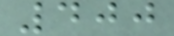400
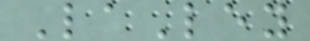LaLey
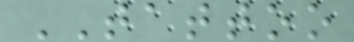TATTOO
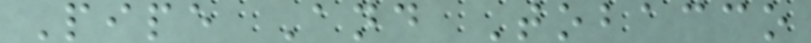Pipe And Tobacco
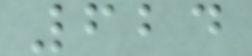624
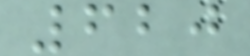620
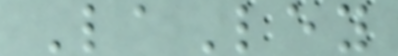LaLey
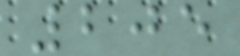205
